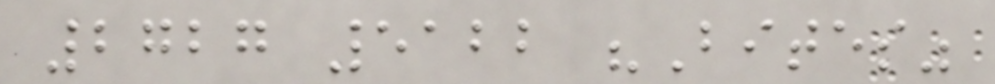2727 5122 "Bites"
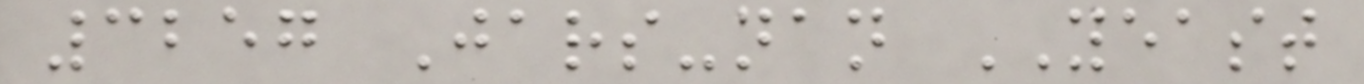3257 Jars-nan YEAST
